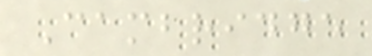Cambridge
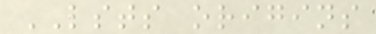LSTS origins
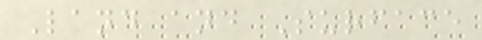Land and Surface
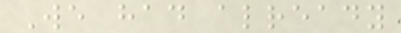We had already
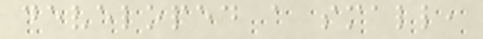developed a small,
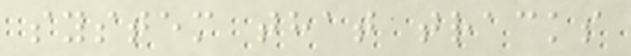system that tracks
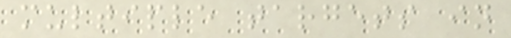multiple targets in
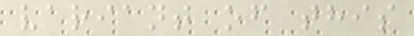variant of this
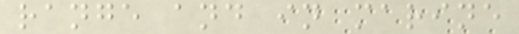range and in marine
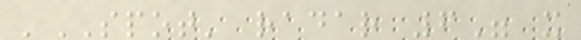'SPOT' radar 6" x
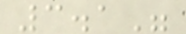3.1"
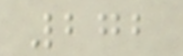272
